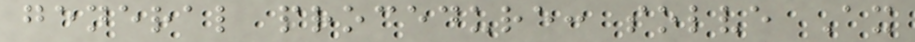general procedure: solve Ax
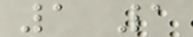1 1
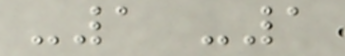-1 -1
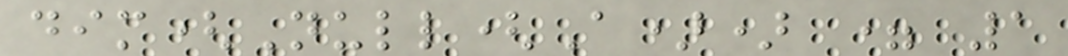dim(Null(A)) = 1
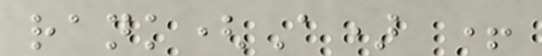rank(A) +
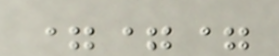===
